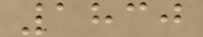1830
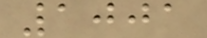1001
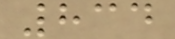834
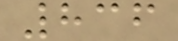836
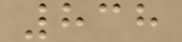838
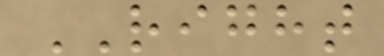RIGHT
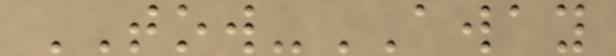TOW-AWAY
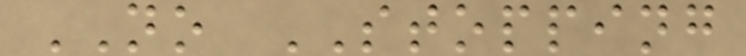NO STOPPING
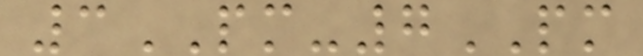3PM-7PM
